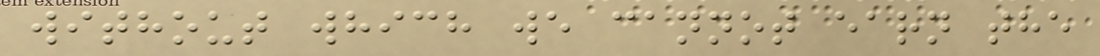without which we cannot earn the
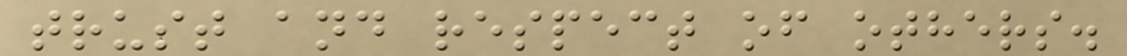trust and respect of others.
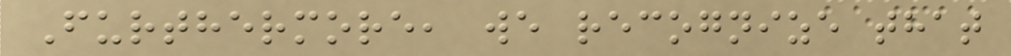Furthermore, we recognize that
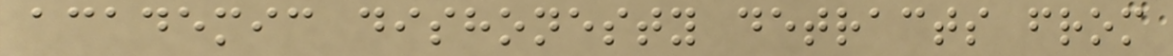academic dishonesty detracts from
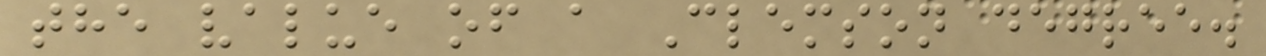the value of a Clemson degree.
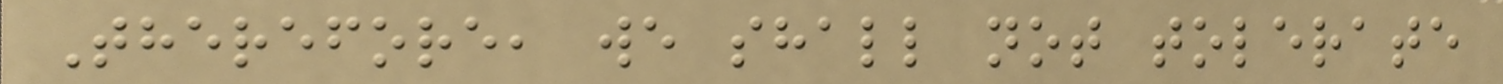Therefore, we shall not tolerate
